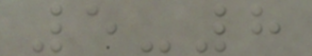5-8
